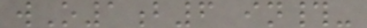wO1b6 in#-
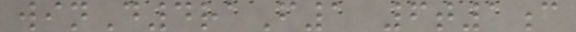winD4raF1 6t1c
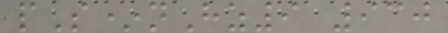pS*nHz9 930
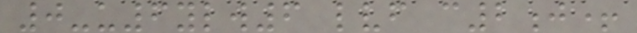0-u6ylw6 lvf c2j+
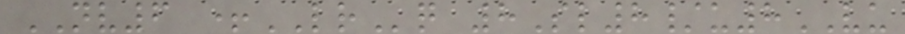NV6 +LRq 8Sl8/u8VU
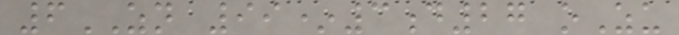6ZN 99*3d27 oZu
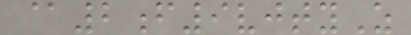@2f9vjtyZ
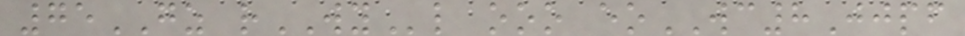75GZ rWYl ooo eoWC8Jjpf
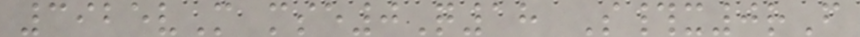3925vM mse0Q18 S#x0rF
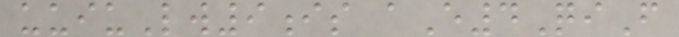uuiuLw9is aE4QiF
